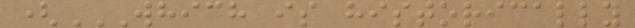(WHICH IS HISTORICALLY
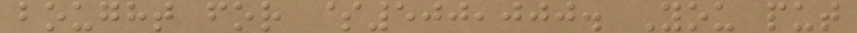bought for $500,000. You put
